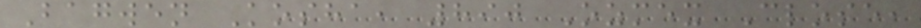Bagwen Kosha, 890 Ozmex Close,
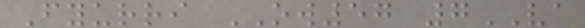Fyurri OW57 7VA
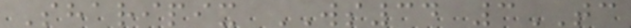Sharipix WS34 3TC
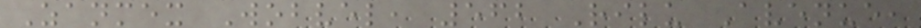Zanmex Wobvel, 562 Rilu Avenue,
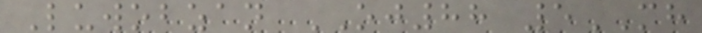Luwobzan OJ88 5MH
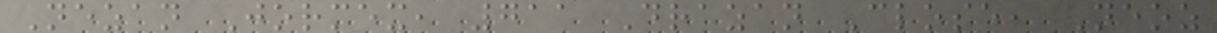Nezan Jormex, 711 Drazan Close, Neoz
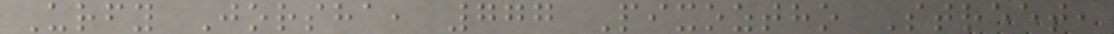Urfy Jorsha, 777 Pixoztho Street,
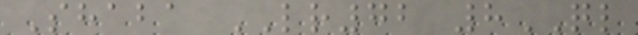Shaba LR72 8QL
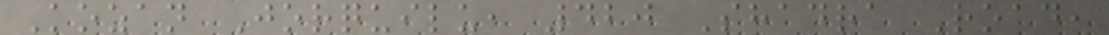Kozan Jorquilu, 420 Shadra Road,
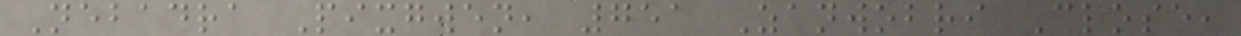Nebadra Pixgwen, 751 Zanwobri Close,
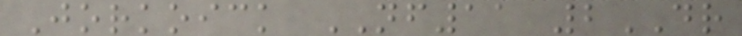Jorkoick NF11 2DR
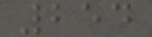254
